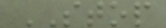STOP
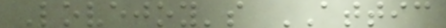Lovejoy's ATTIC
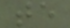te
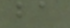ba
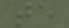te
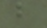b
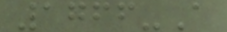1766-A
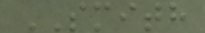SMITH
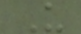U
